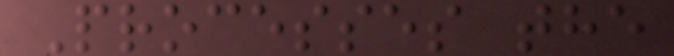Processes the
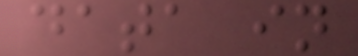data in
